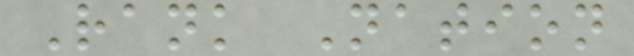Rank Nation
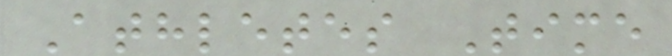Athletes Time
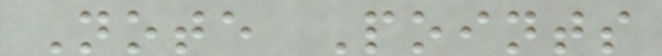Note Points
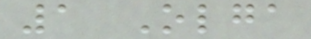1 Olga
